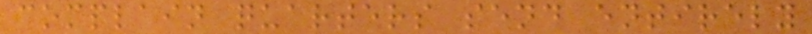complain quarters send entirely
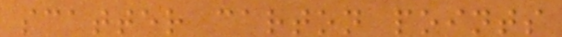scatter carton points
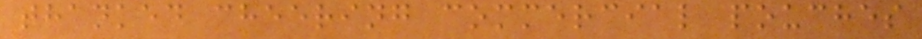thanked cheering commercial pouches
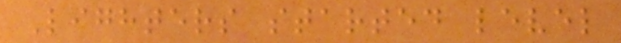Lighters started level
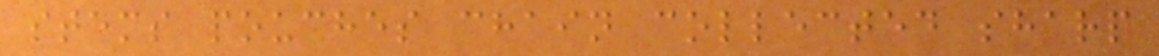stems pouches chain collected sharp
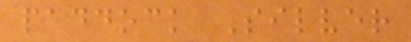paddock Silver
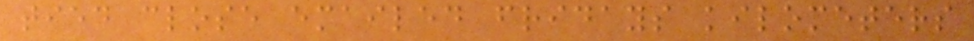tied close emailed fridays kilometers
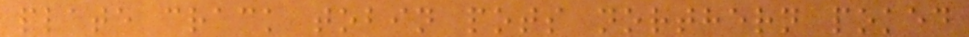plate crack tobin pots northern poked
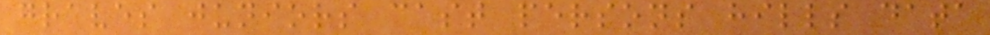graves juniors cast persons hills data
